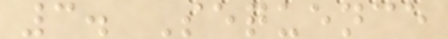3. Sequence
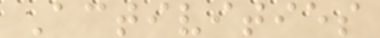Activities
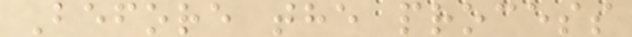Before the process
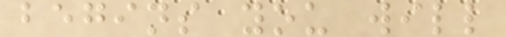begins you will
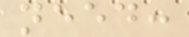need:
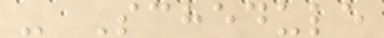- Schedule
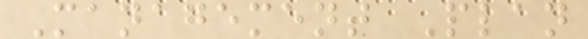Management Plan
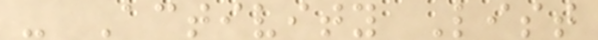- Activity List
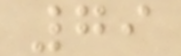79
